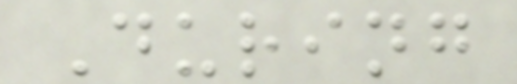During
